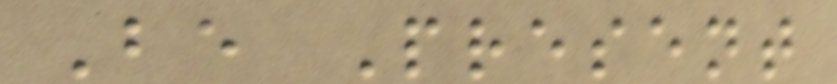Be Present
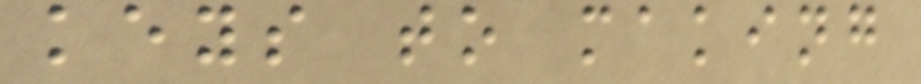keys to making
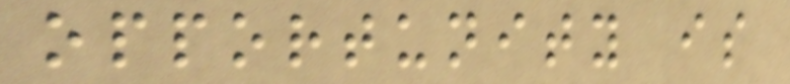opportunity is
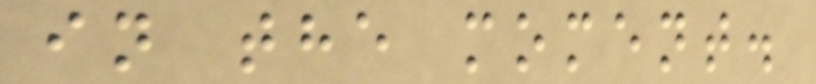in the moment.
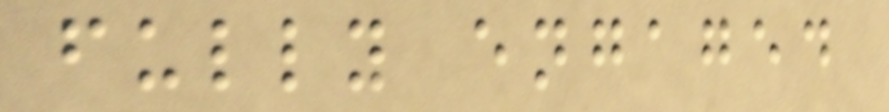fully engaged
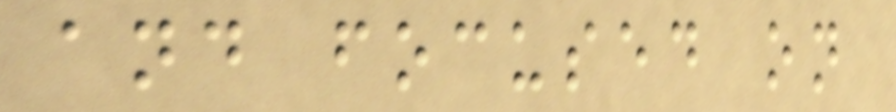and focused on
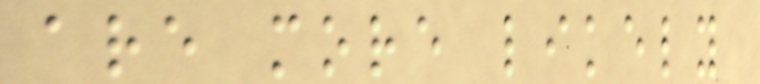are more likely
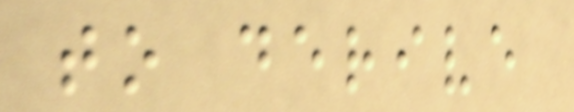to derive
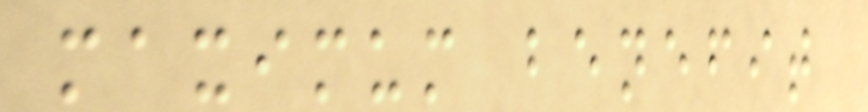maximum benefit
